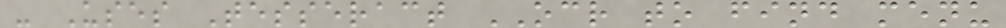- Uses Tesseract OCR to find menu
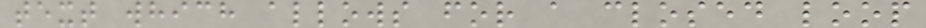text which allows for a closed loop
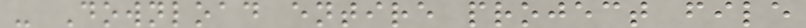- Download entire project file
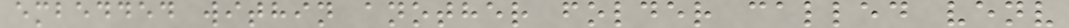embedded within another folder called venv
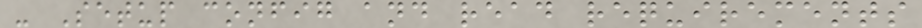- Setup config and read requirements
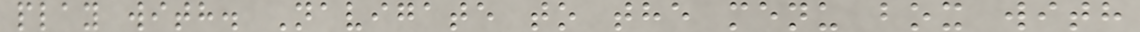play with. Navigate to the menu box with
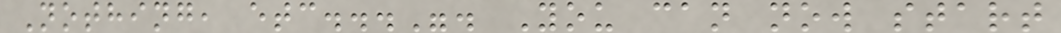Nothing, etc...". You can now start
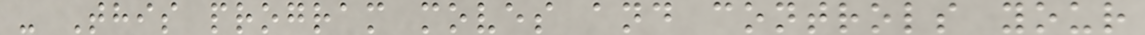- This program moves and controls your
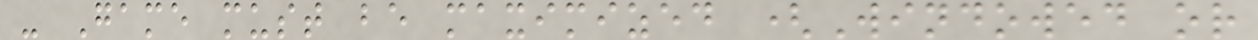- Game must be maximized (Windowed or
